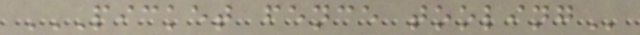PICKET FENCE TOOLING
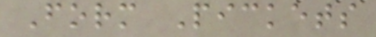Form Pickets
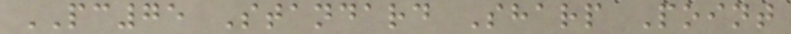PC75 Standard Sharp Point
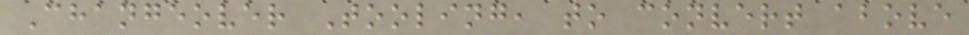Changeover Tooling, to convert above
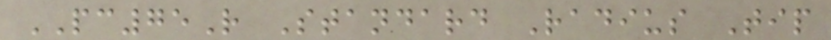PC75R Standard Radius Tip
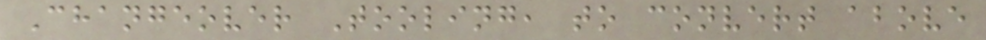Changeover Tooling, to convert above
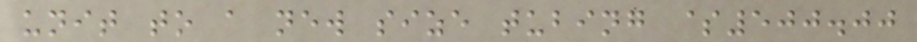unit to a new size tubing $500.00
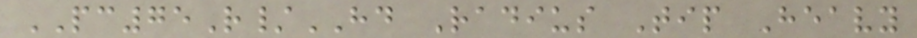PC75R/HD Radius Tip Heavy
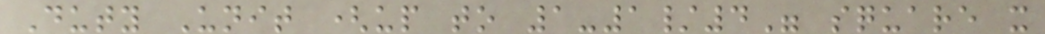Duty Unit (up to 1-1/4" square x
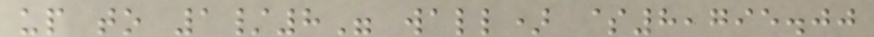up to 1/8" wall) $8,795.00
